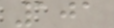101
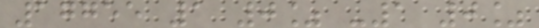17755 1 0% -1 0%
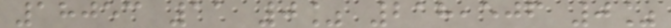18053 11 0% 218,506 0%
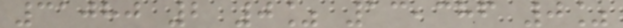31080 2 0% 13,386 0%
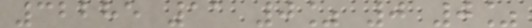32285 11 0% 0 0%
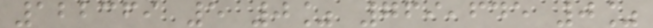122369 5 0% 769,645 0%
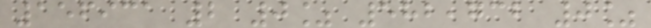156931 2 0% 582,732 0%
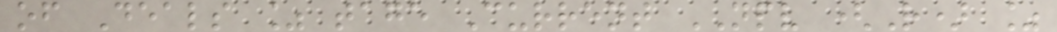of Deals % tage Current NPV (R) %
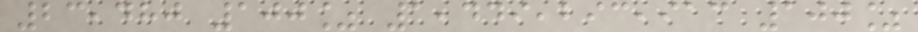23,480 100% 1,449,293,913 100%
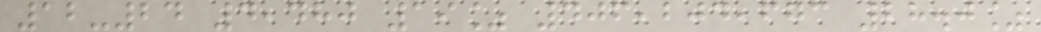12-24 4,480 19% 406,204,673 28.0%
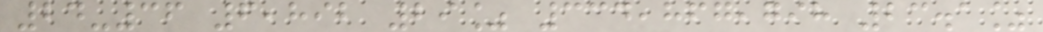24-36 6,892 29% 334,867,798 23.1%
